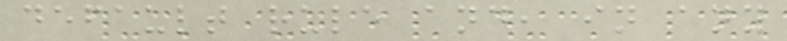default rule and, in any
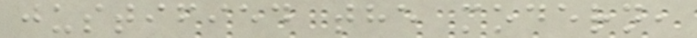justified the modern,
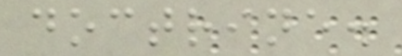doctrine.
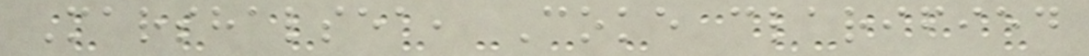Marshalsea, Coke clarified
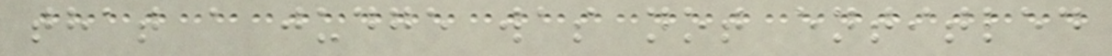that a judge was not entitled
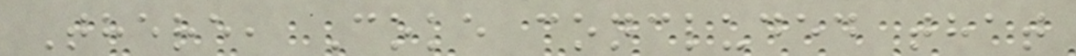There, Coke concluded that
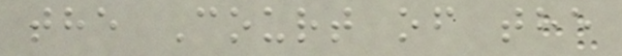the Court of the
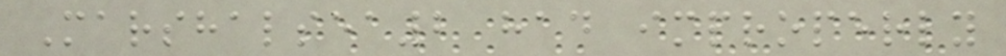Marshalsea2 had improperly
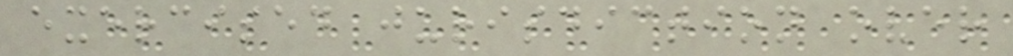exercised jurisdiction over
